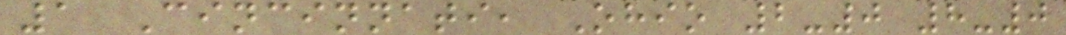1 Cincinnati, Ohio 2-0 8-0
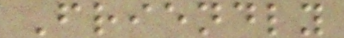Friendly
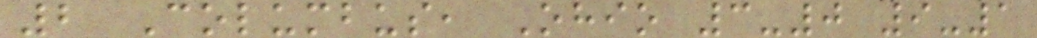2 Columbus, Ohio 3-0 9-1
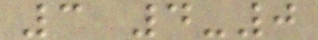3 4-0
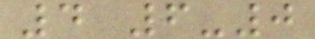4 6-0
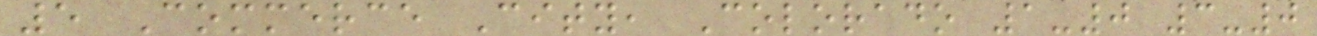5 Commerce City, Colorado 1-0 3-0
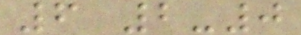6 2-0
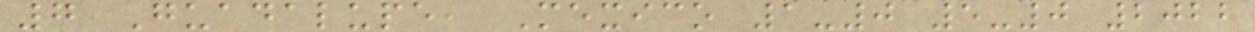7 Guadalupe, Mexico 1-0 5-0 2022
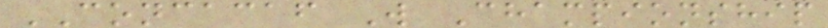CONCACAF W Championship
